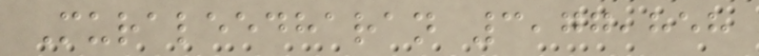Muraleedharan 3,77,858
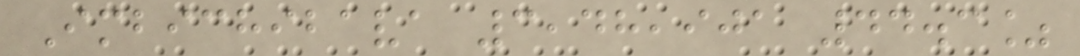Imbichibava 3,48,901 44.3%
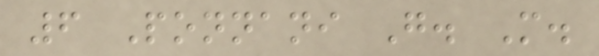6 Ponnani G. M.
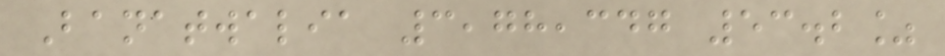Banatwalia 3,78,347 53.2%
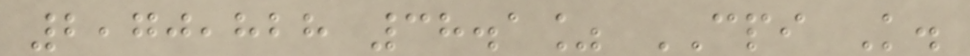2,70,828 38.1% CPI K.
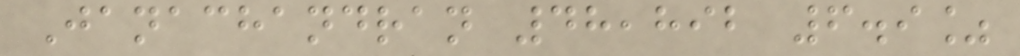Janachandran 48,892 6.9%
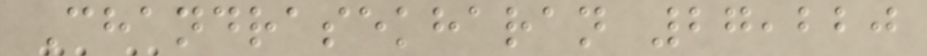Chandrasekharan 27,220
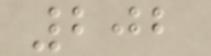202
